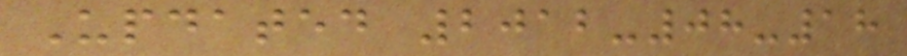Updated 2012-08-18
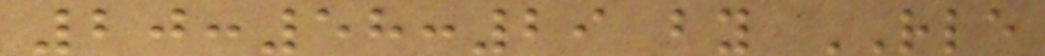20:58:29 by RLE
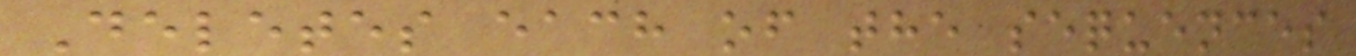Deletes each of the sequences
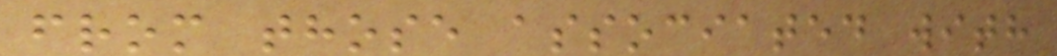from those associated with
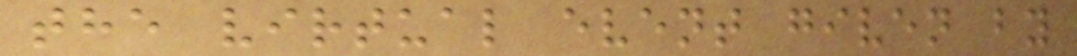the virtual event given by
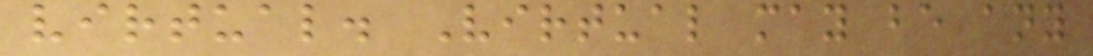virtual. Virtual may be any
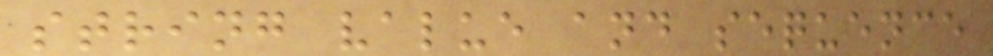string value and sequence
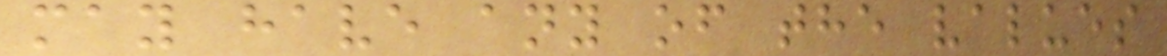may have any of the values
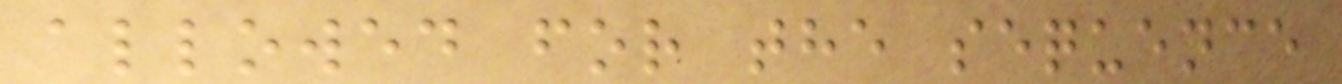allowed for the sequence
